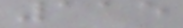115
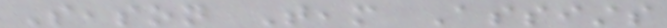Season Team Assists
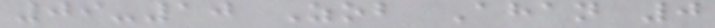09-10 Zob Ahan 0
